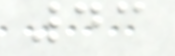43
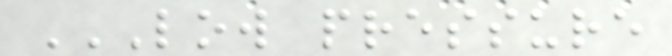LOW PRESSURE
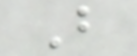B
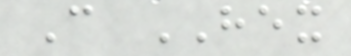C HEX
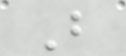B
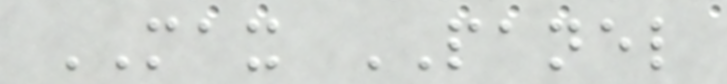MAX PANEL
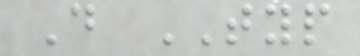D TYP
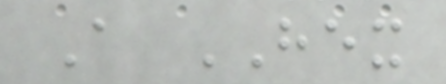A HEX
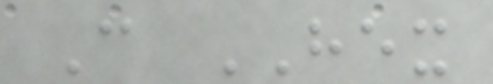C HEX
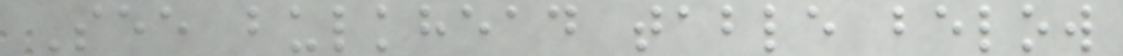See bulkhead table below
